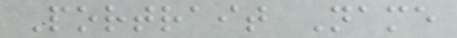Portrait Name
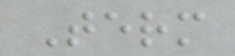Term
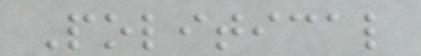Political
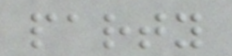party
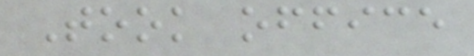Took office
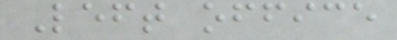Left office
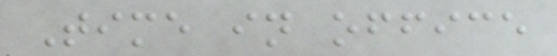Time in office
